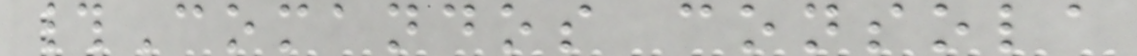#Comandos consola
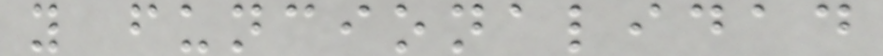y funcionalidad
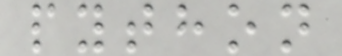python
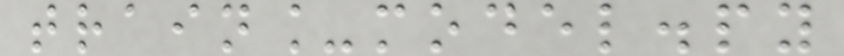train_model.py
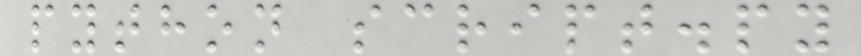python script.py
